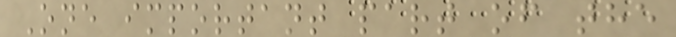One important part of the
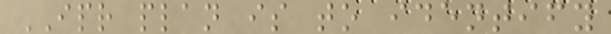IPR plan is to identify
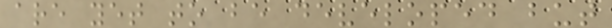are yet to be developed but
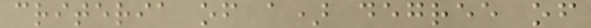criteria of a) degree of
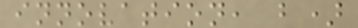innovation, b)
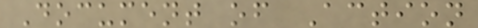Document of Action
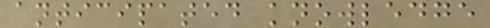anticipated knowledge
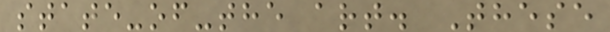state-of-the art. These
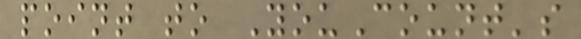point to YouCount's
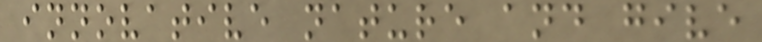innovative nature and give
